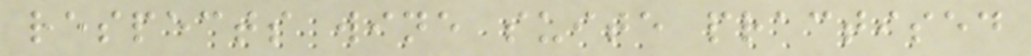respects wine suite practised
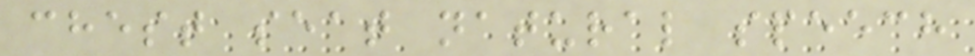chest seat natural speech
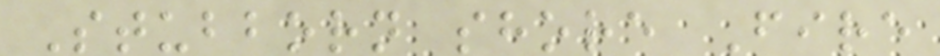Stubborn shore Fire
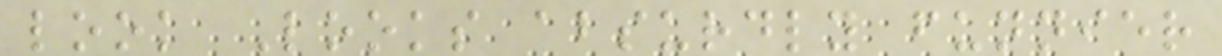look Looks absurdly funnier
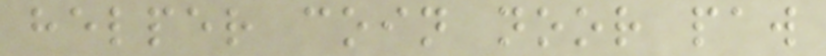helper coin noor paw
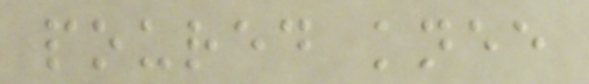poured knee
